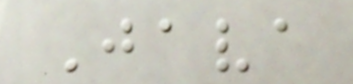Java
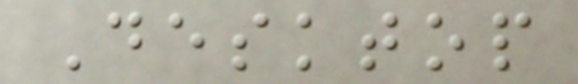Desktop
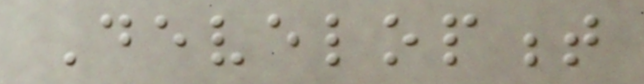Development
